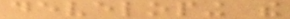developing the
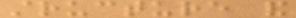structure and
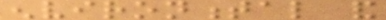environmental and
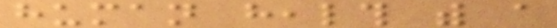human health with a
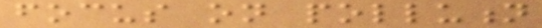focus on pollution
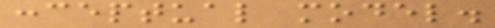conceptual model.
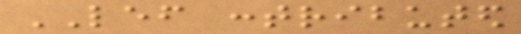LEF contributed
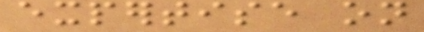expertise on
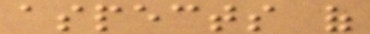aspects of
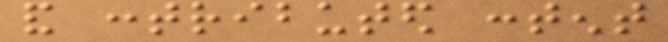and contributed content
